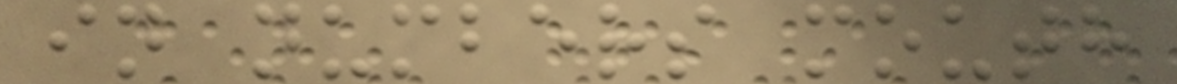in numbers mouth
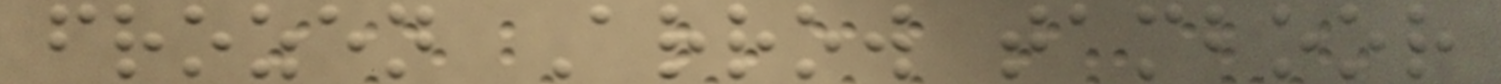frozen Arrow tamboor
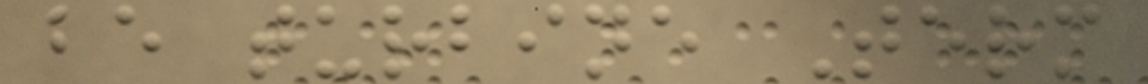be turbine Term
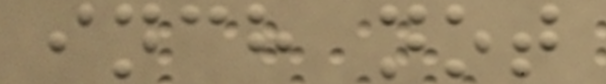inch not
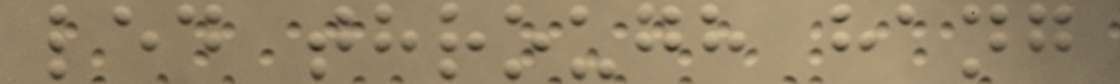led through hang
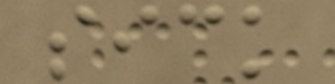sick
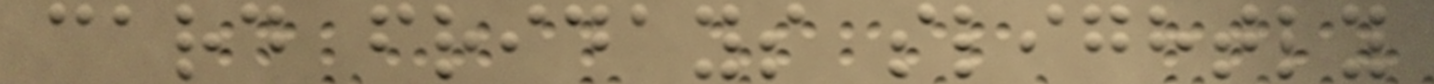card fridays slightly
